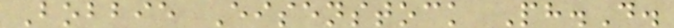Bobbie Eisenstock Ph.D.
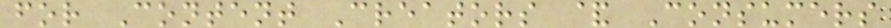for Content Creators & Consumers
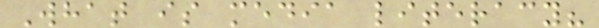What is media literacy?
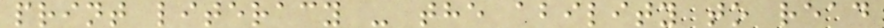print literacy - the ability to read
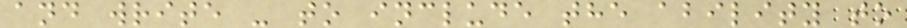and write - to include the ability to
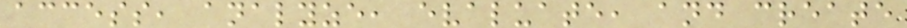access, analyze, evaluate, and create
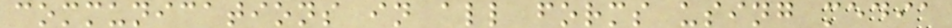communications in all forms using media
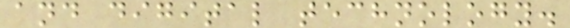and digital technology.
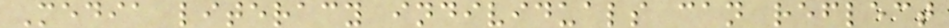Media literacy individuals can reflect
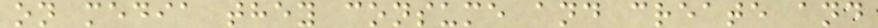on media they consume and create and
